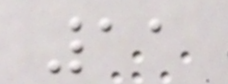11
